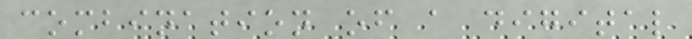combination of a digital
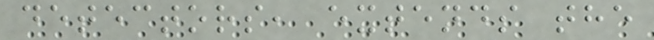detectors, extends the
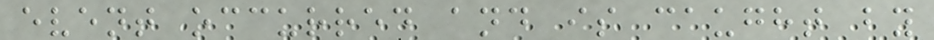event occurred and is caught by
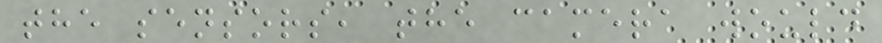the sensors, the camera would
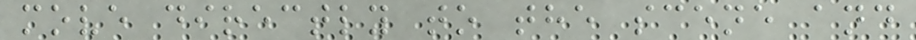move directly to the scene and
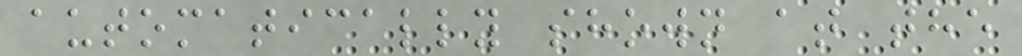automatically shown at the
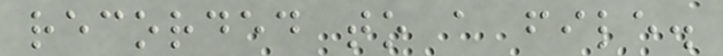recorded to a file.
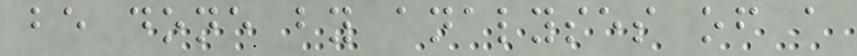be done by analyses of a
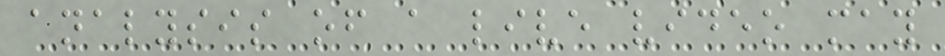analysis of a live video may
